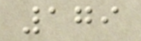179
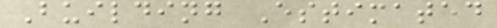Building Estimated
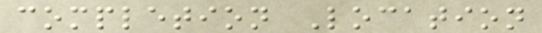completion Location
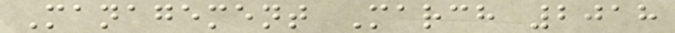Management March 2018
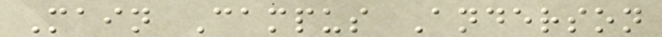Main Campus Anderson
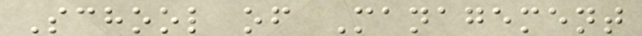School of Management
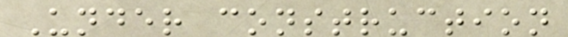Under construction
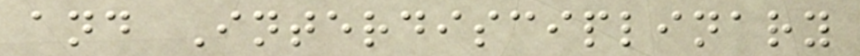and Interdisciplinary
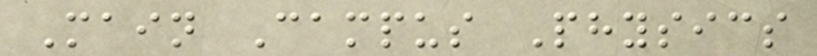Main Campus Physics
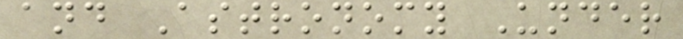and Astronomy Under
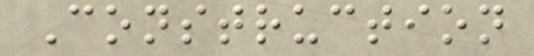Construction
